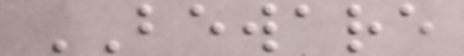BEWARE
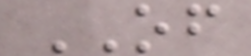OF
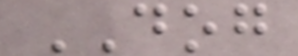DOG
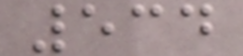534
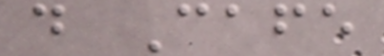d Cafe
